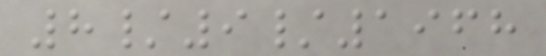8/9/1968
